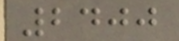2400
